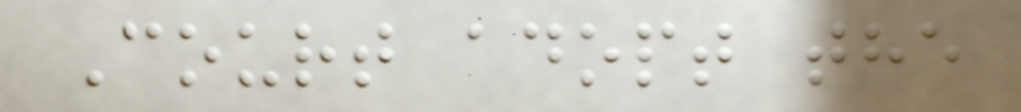Court adopt the
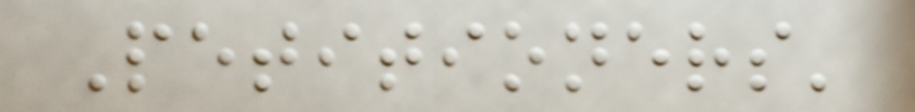Petitioners'
